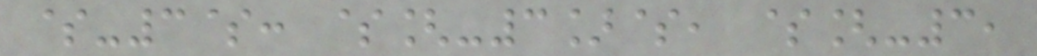$-3$: $[-3]$, $[-3,
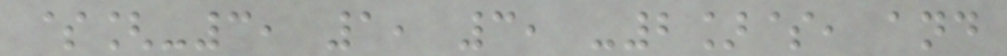$[-3, 1, 3, -2]$, and
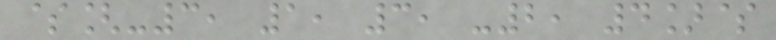$[-3, 1, 3, -2, 4]$
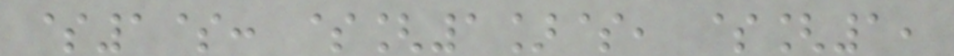$1$: $[1]$, $[1,
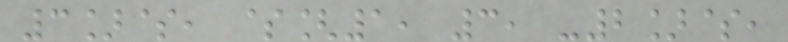3]$, $[1, 3, -2]$,
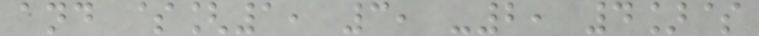and $[1, 3, -2, 4]$
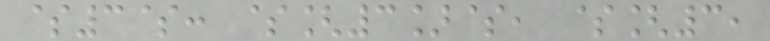$3$: $[3]$, $[3,
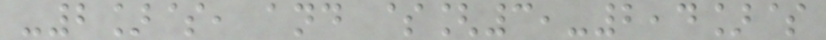-2]$, and $[3,-2,4]$
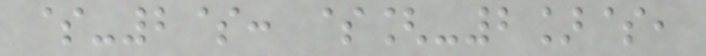$-2$: $[-2]$,
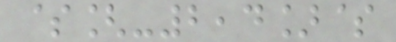$[-2,4]$
